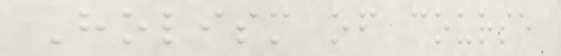Holism of course
